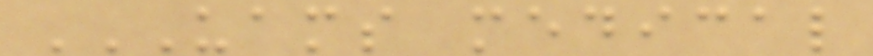UAMS MEDICAL
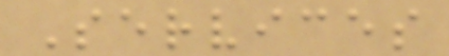Services
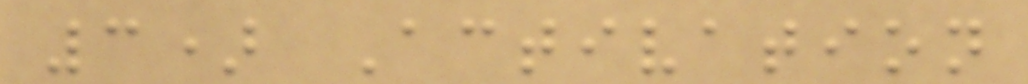3) Activation
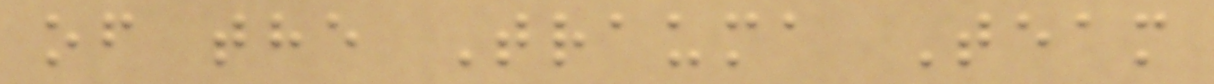of the Trauma Team
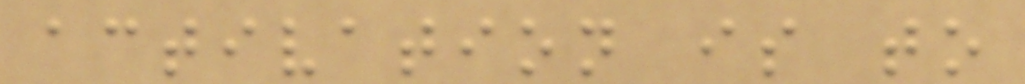activation is to
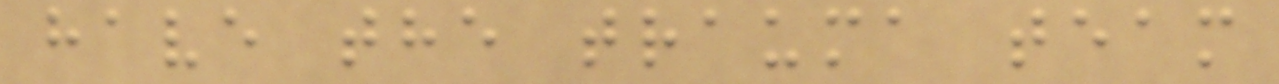have the trauma team
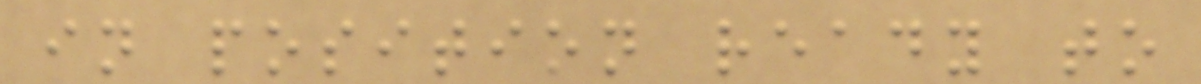in position ready to
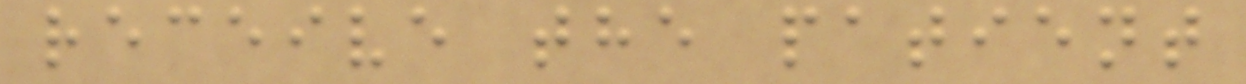receive the patient
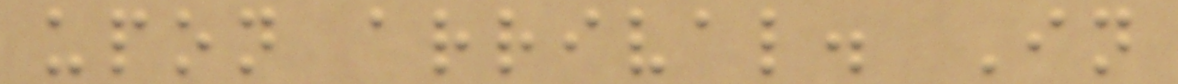upon arrival. In
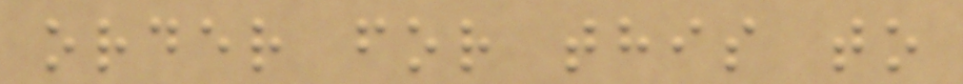order for this to
